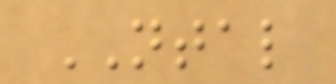NTAL
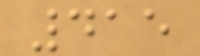415
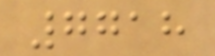7718
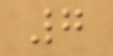7
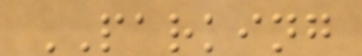PARKING
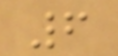6
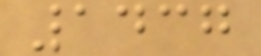1437
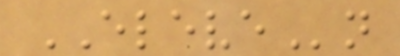ELEVEn
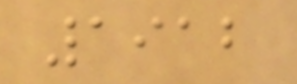1912
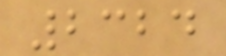2324
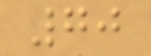70
